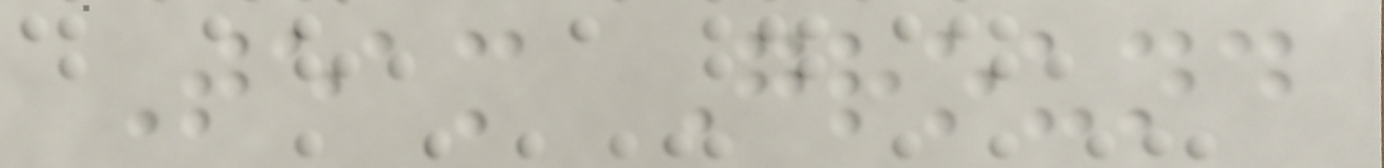Team Ground
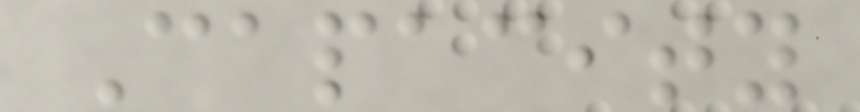Capacity
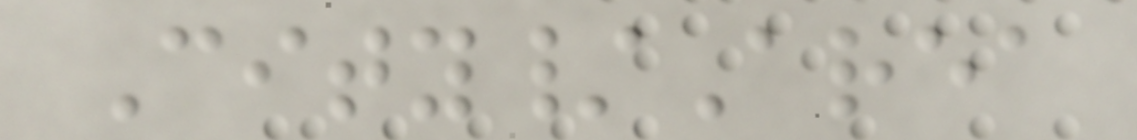City/Area
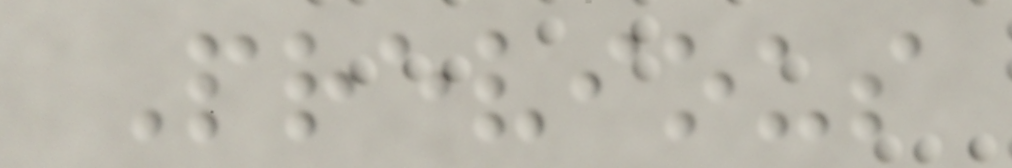Previous
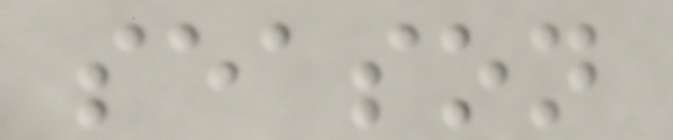season
